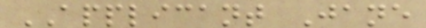APPLICANT Jane
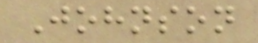Johnson
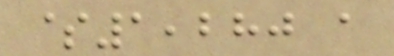$1,280 a
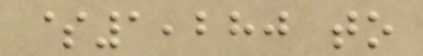$1,280 to
